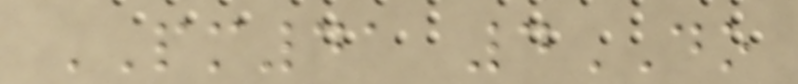PM41 4DO
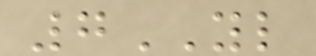7YL
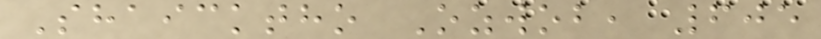Shaicktho Ozwob, 605
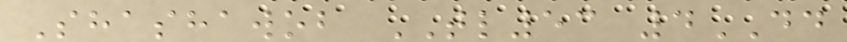Shashawob TL53 4DD
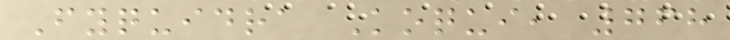Fyquidra Koqui, 768
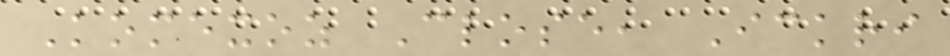Komexoz Close, Ickri
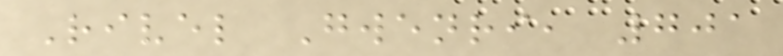Rivel Gwenri, 701
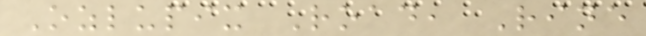Ozlupix Road, Rine
